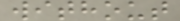without
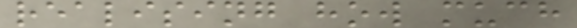realising how much
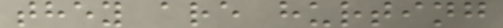they are hurting
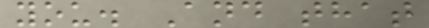you. And that
